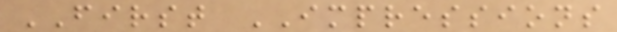FIRST IMPRESSIONS
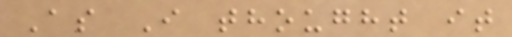As I thought it
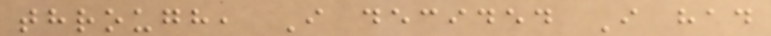through, I decided I had
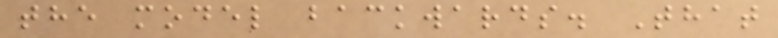the model backwards. That
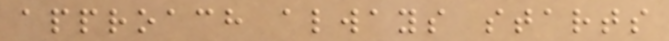approach always starts
